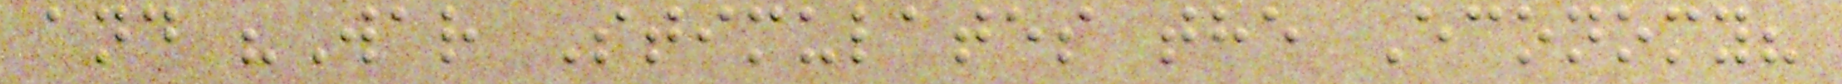and "War Stimulates the Economy?
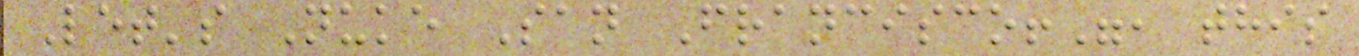Let's Nuke San Francisco!", this
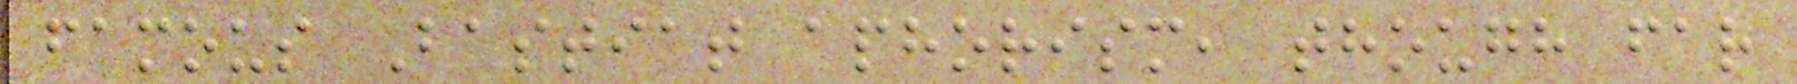famous Bastiat aphorism, though far
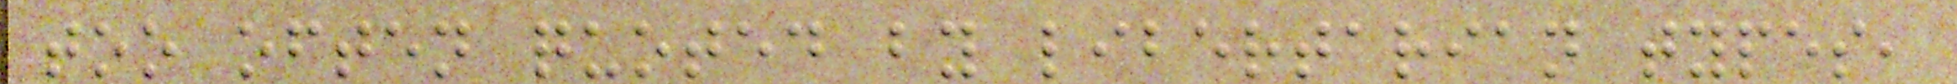too often quoted by libertarian types,
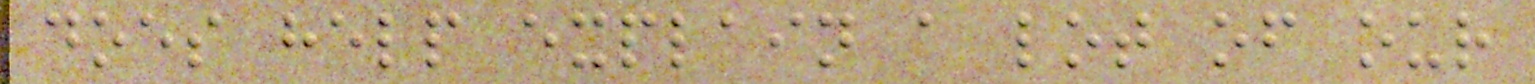does help explain a lot of our
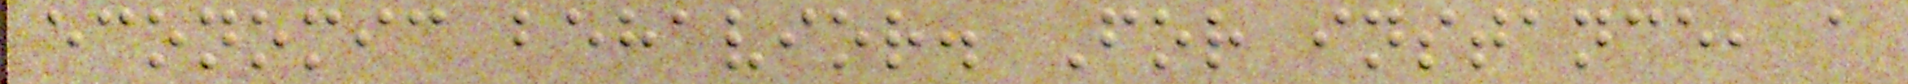economic behavior. For instance, a
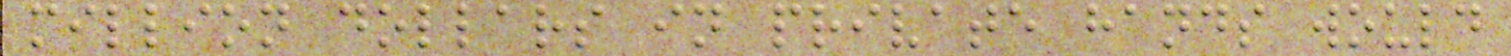million dollars in private hands would
